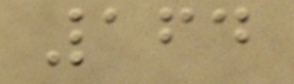164
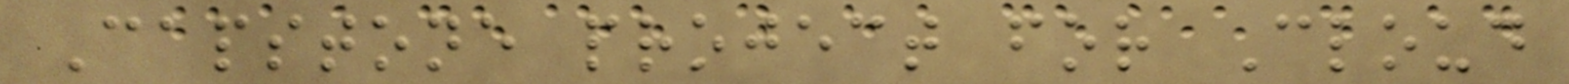Capstone project for Cloud
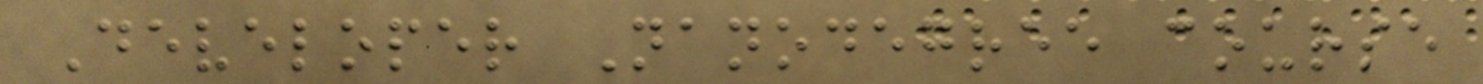Developer Nanodegree course
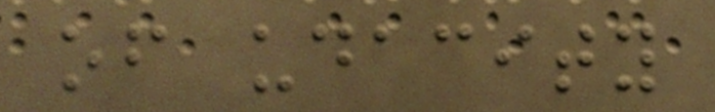of udacity
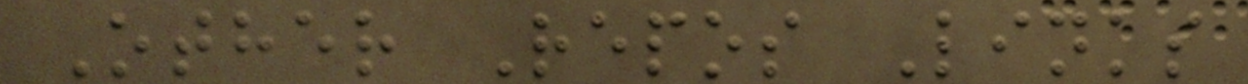Other Repos Links
